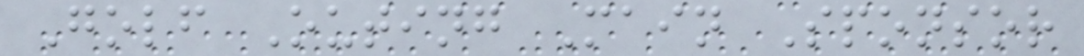Golf Outing Main Sponsor
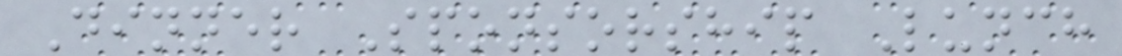Dinner Sponsorship Lunch
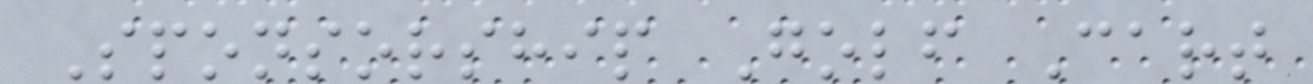Sponsorship Golf Cart
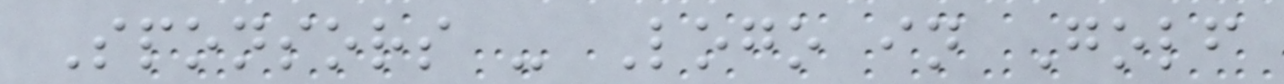Sponsors - Logo in Golf
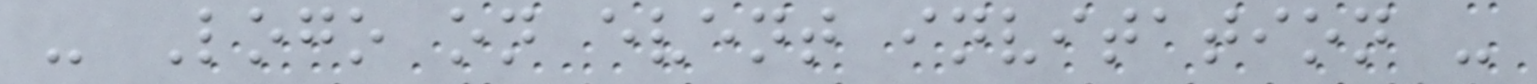- Logo on event invitation -
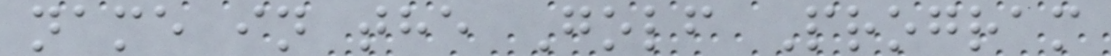name in the Golf Program
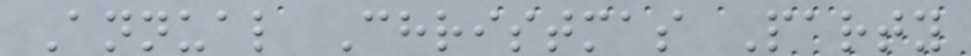Annual Christmas Party
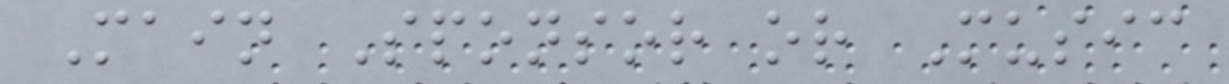Main Sponsor or Music
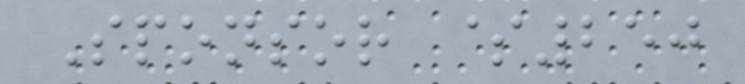Sponsor $250
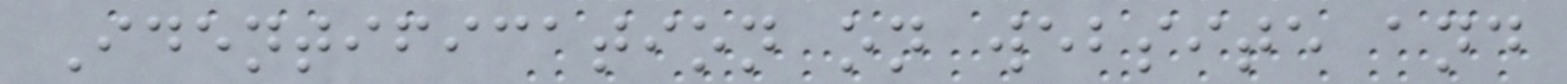Identification on website and
